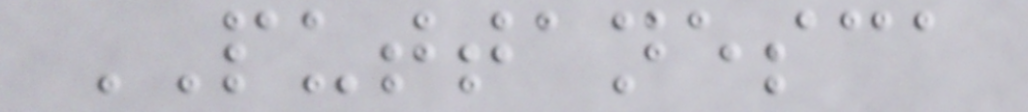PUTTANESCA
